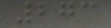273
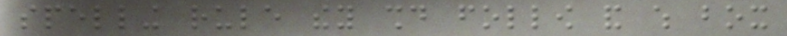spelling rule they should follow and which box
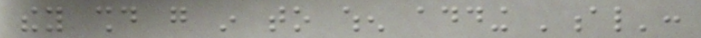they should go in to when adding 'al':
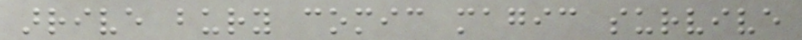arrive bury comic magic survive
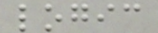logic
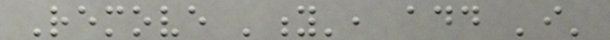Remove 'y', add 'i'
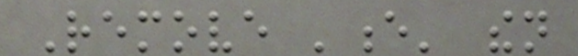Remove 'e' then
